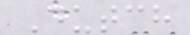Dutch
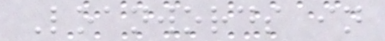Loanwords in
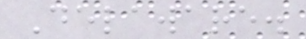Delaware.
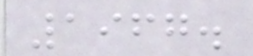1967.
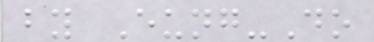by Eung-Do
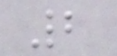2
